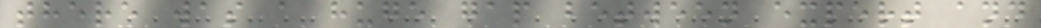there was a huge gap between expert and
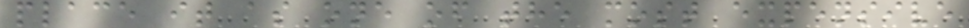place it as one of the most expensive
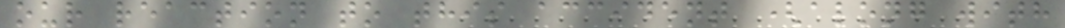our reaction to this accident (along with
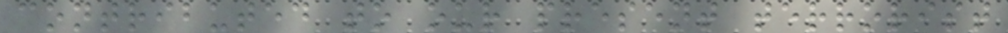contributed to our present terrorist
